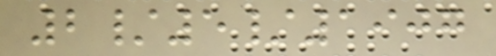2/5/1907
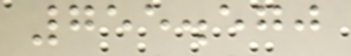755.570
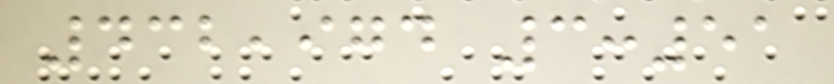432,974 3:51
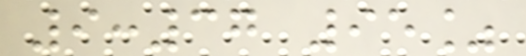9:37 95%
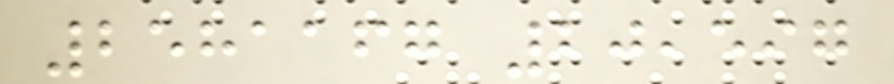2581167 20,597
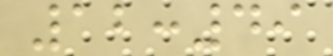12:49
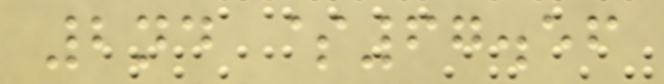2nd $67.56
